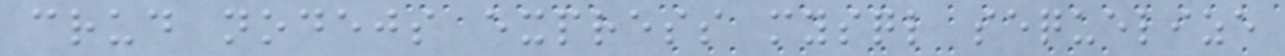crud nodejs express mysql sequelize
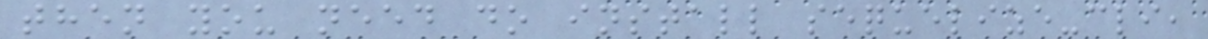then you need do install sequelize-cli,
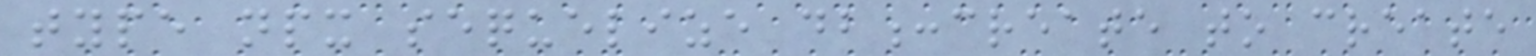type npx sequelize db:create to create
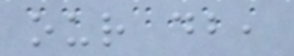our db,
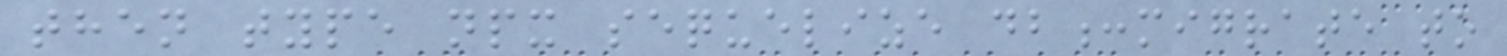then type npx sequelize db:migrate to
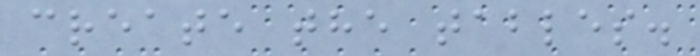create the tables.
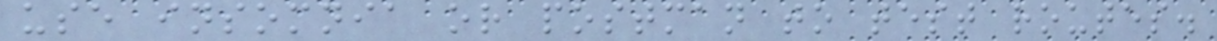use insomnia or postman to test routes.
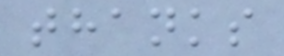thanks
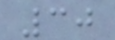30
